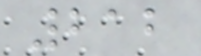212
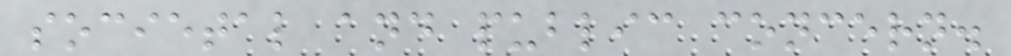societal and public concern.
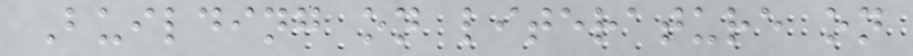Building on literature on
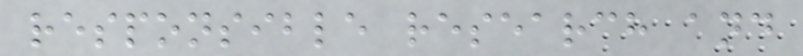responsible research and
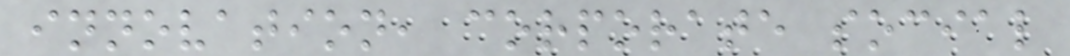innovation, corporate social
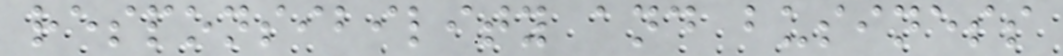responsibility and business
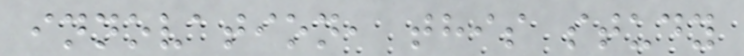innovation, this study
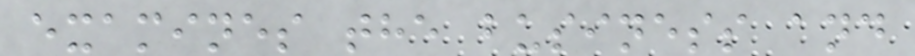examines the business and
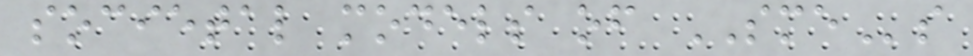societal models of SMEs
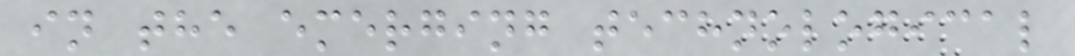in the emerging technological
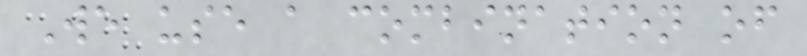We use a combination of
